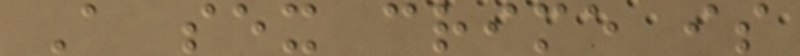A sex crime is
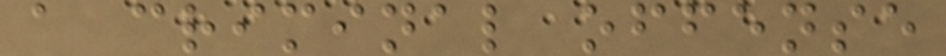a criminal offense
